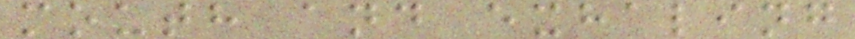mouth and exhaling
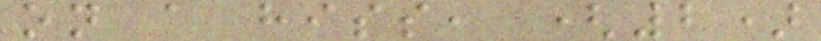on a hiss, (2)
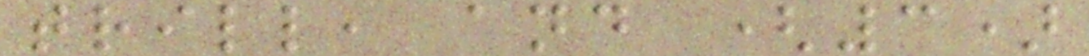trill, and (3)
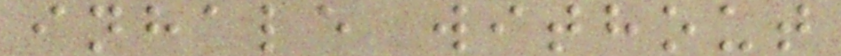inhale without
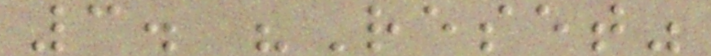3. "Reset"
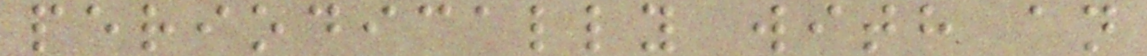periodically with an
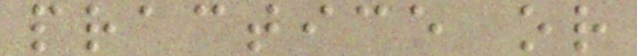practice or
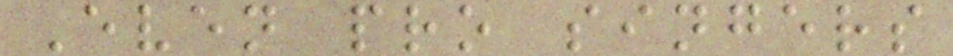Even pro singers
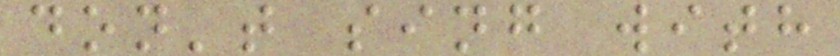don't sing with
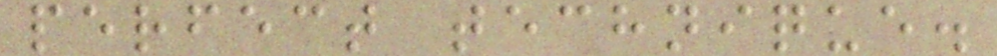perfect technique.
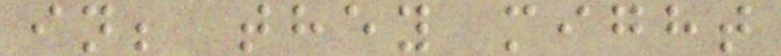in; they might
